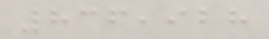836,928
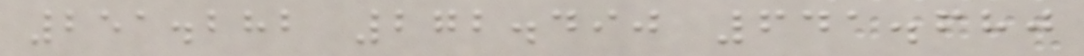251.282 272.490 641.680
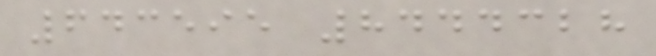643595 8444328
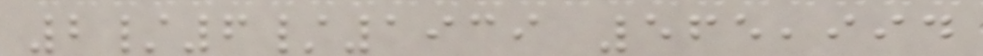2/6/1939 565,994
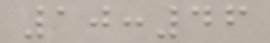10:46
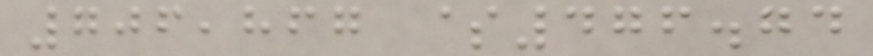706,867 $476.74
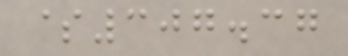$307.37
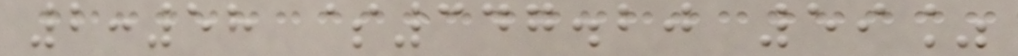2:58 $347.20 59%
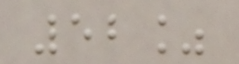52%
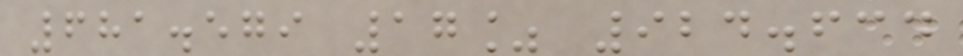681.579 17% 924.634
